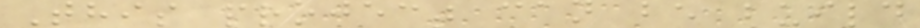This project can be build
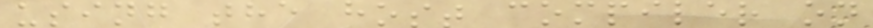using the host compiler on
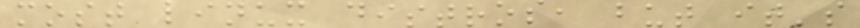most linux distros, but it's
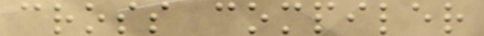cross compiler
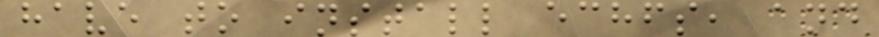have to install echfs, and
